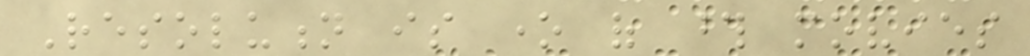Resolution is one of those movies
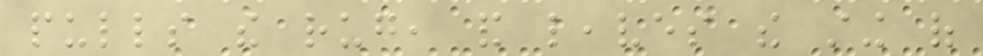pulls the rug, and leaves the sting of
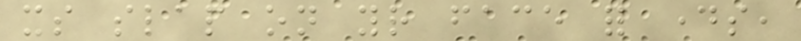its slap on your face for days,
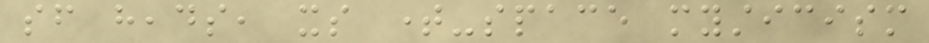sf heads, its time-space mysticism
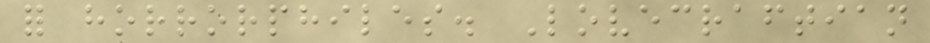for horrorphiles. Lovecraftian
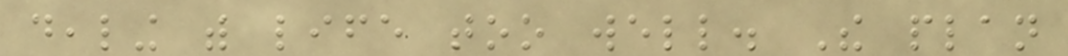dealing with life too well. The plan
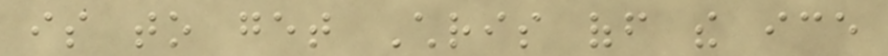is to get Chris off the ice
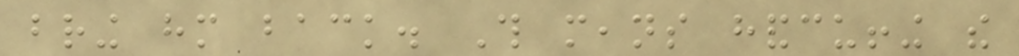bring him back. This means handcuffing the
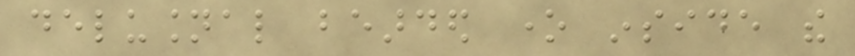delusional bearded one inside the
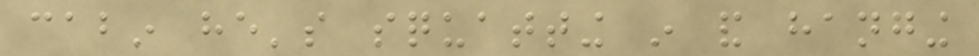cabin he's squatting in and hanging
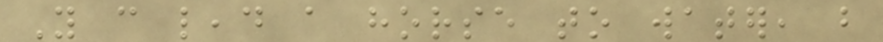You can lead a horse to water, but
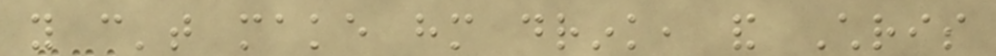you can't make him drink, and Chris
